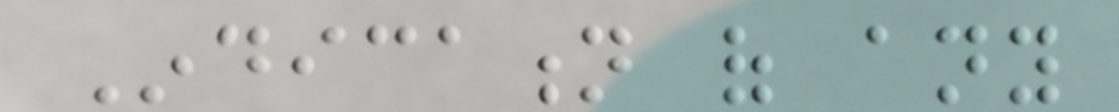Indication of any
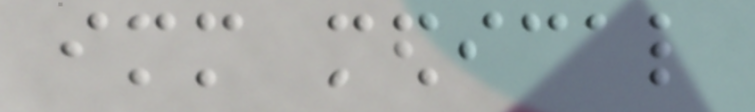immediate medical
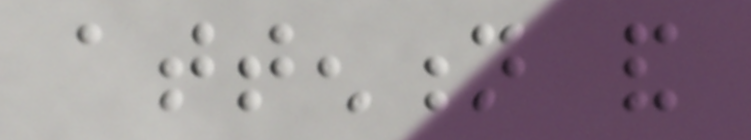attention and
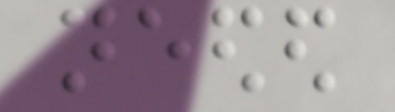needed
